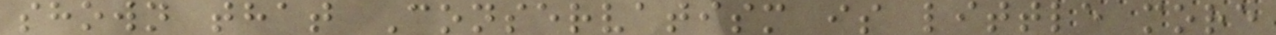shown that Conservatism is little more
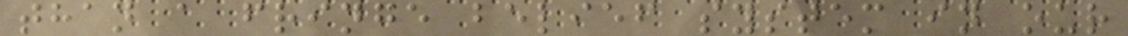than a fringe belief system in our
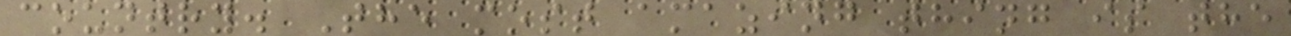country. The most amazing thing is the
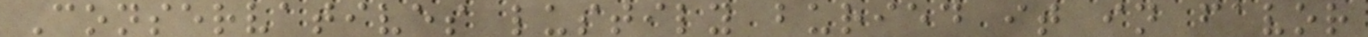Conservatives lustily buried it in favor
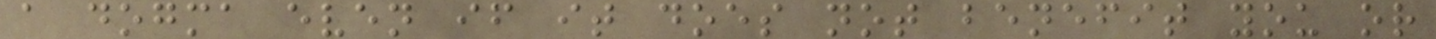a dogma even if it does not benefit you or
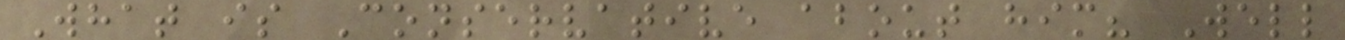What is Conservative about him? Well
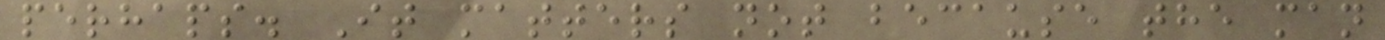perhaps. It matters not because the man
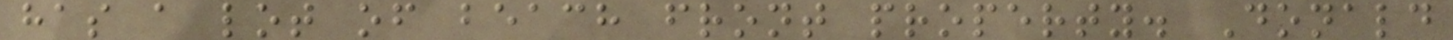has a lot of beach front property. Donald
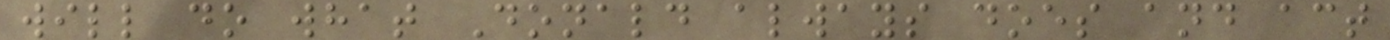will do what Donald always does and act
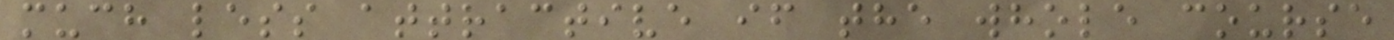much less attractive if the whole course
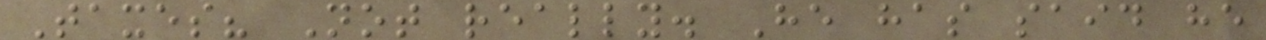Taxes? Not really. He has said he
